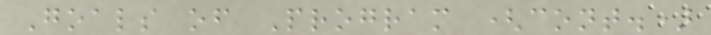Goals of Program (cont.)
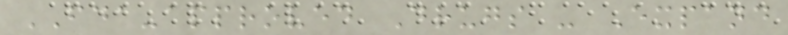FDA-approved Drugs - Expand
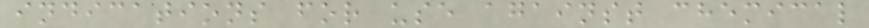indications for use against chemical
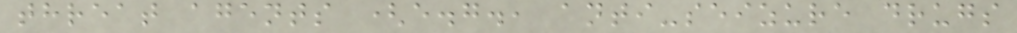threat agents (e.g., anti-seizure drugs
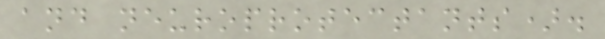and neuroprotectants).
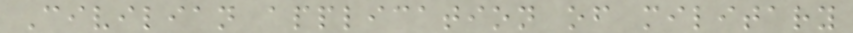Civilian application of military
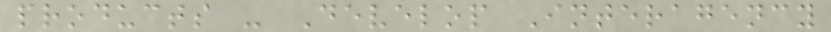products - Develop Interagency
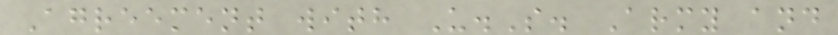Agreement with U.S. Army and
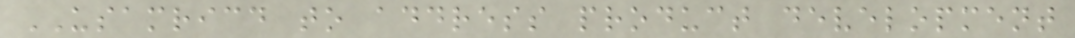USAMRICD to address product development
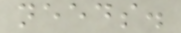needs.
